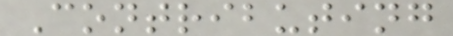Contributing
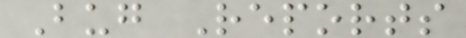Bug Reports
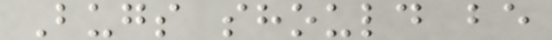Bugs should be
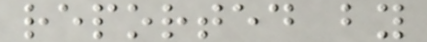reported by
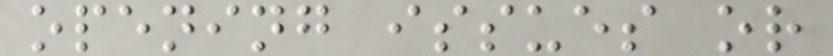opening issues or
